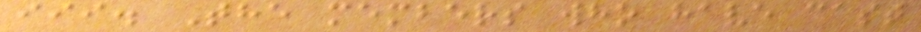iii. The members who have cast
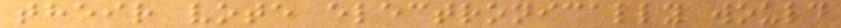their vote electronically would
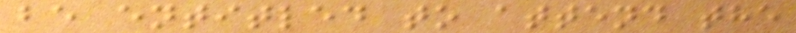be entitled to attend the
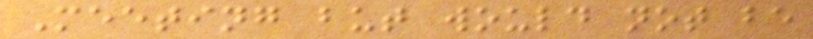Meeting but would not be
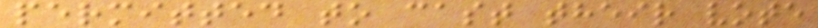permitted to cast their vote
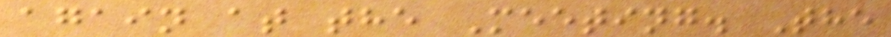again at the Meeting. The
